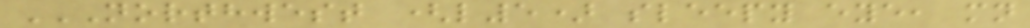NORTHWEST (L5) SLEEPY EYE, MN
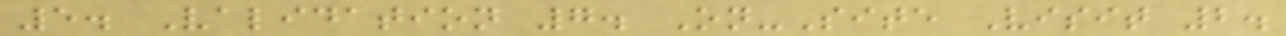5. Validation 7. On-Site Visit 2.
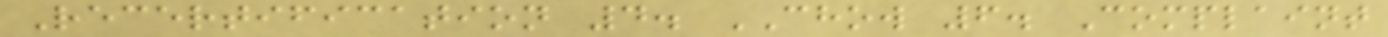Recertification 4. CHOW 6. Complaint
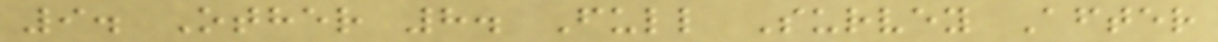9. Other 8. Full Survey After
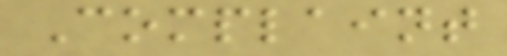Complaint
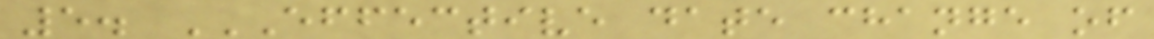5. EFFECTIVE DATE CHANGE OF
